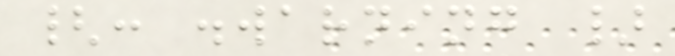{: .warning }
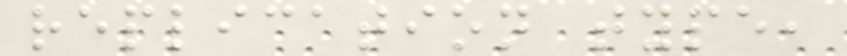replication type,
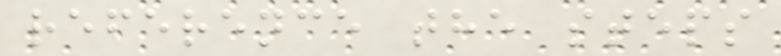reference the steps
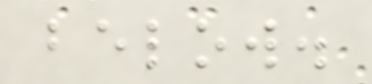below.
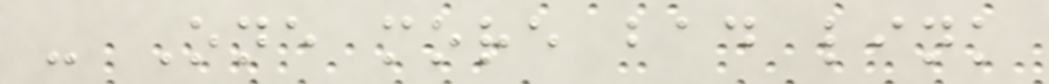- One more bad link
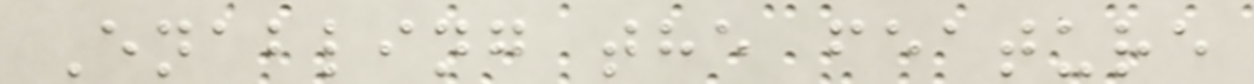Enabling the feature
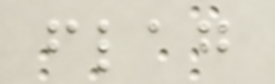flag
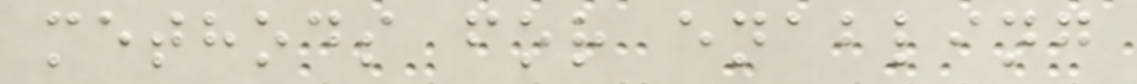methods for enabling
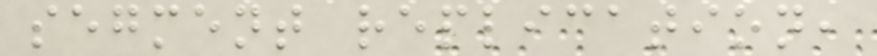segment replication,
